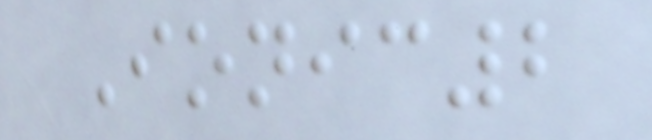Ionic2
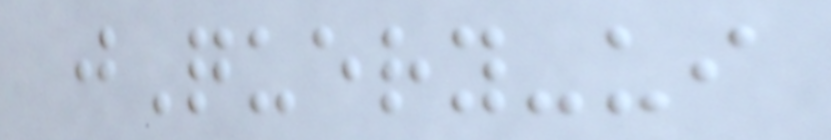jQuery-ui
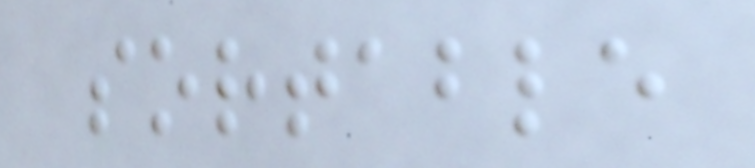sortable
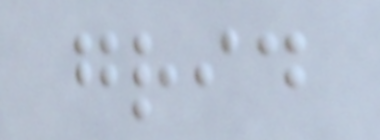grid
